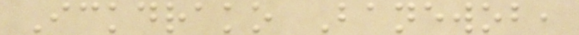Ickdrako Banewob,
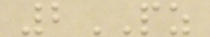2PZ
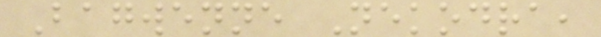Bagwenne Nekodra,
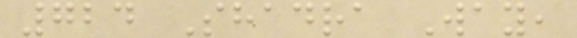724 Shadra Way,
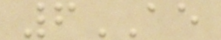6AE
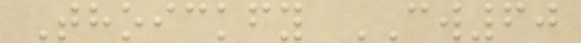Thoickfy CW60
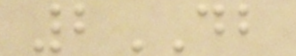2DB
